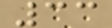33
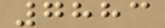7883
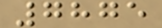7875
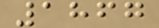1867
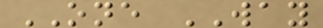ONE WAY
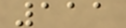111
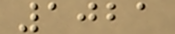1021
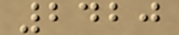2420
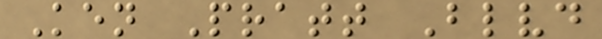Ken Pratt Blvd
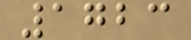1723
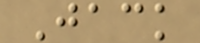Jack
